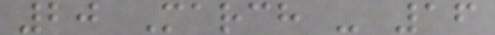20 March - 16
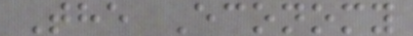The Economy
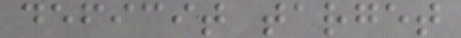deficit target
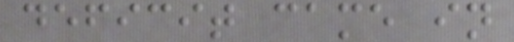deficit came in
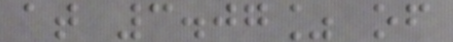at 3.07% of
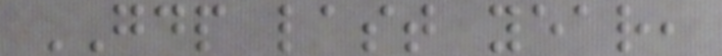GDP last year,
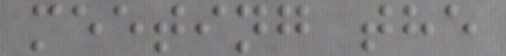meeting the
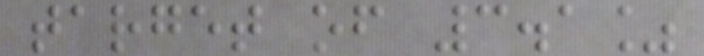target of 3.1%
